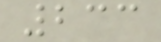233
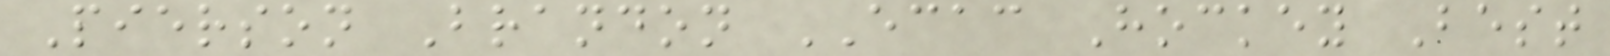Pierson Brandon ECAC Hockey Best
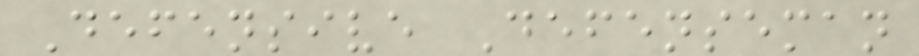Defensive Defenseman
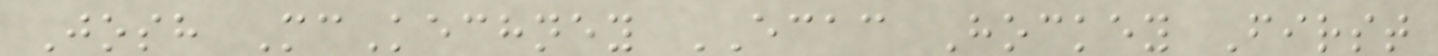Josh McKechney ECAC Hockey First
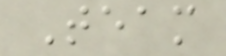Team
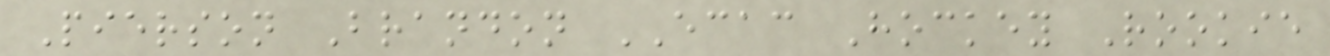Pierson Brandon ECAC Hockey Rookie
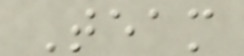Team
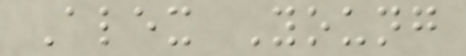Alex Young
